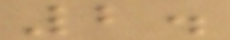2.
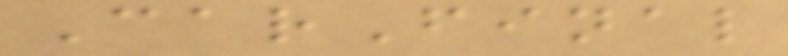CarFinal
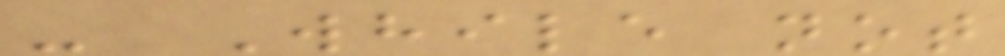- While not
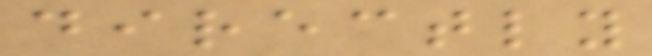directly
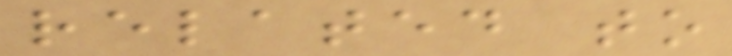related to
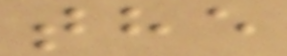the
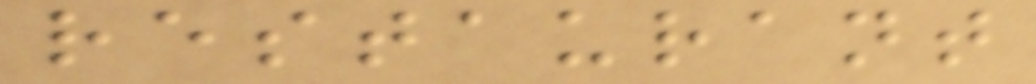restaurant
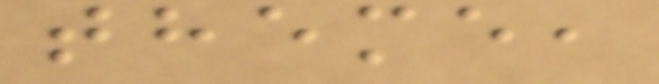theme,
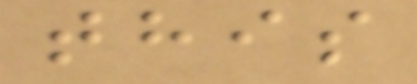this
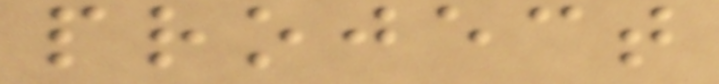project
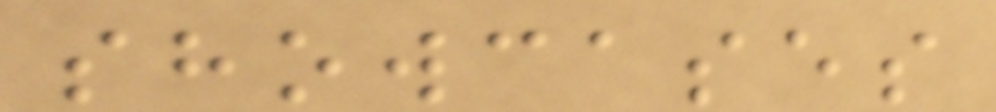showcases
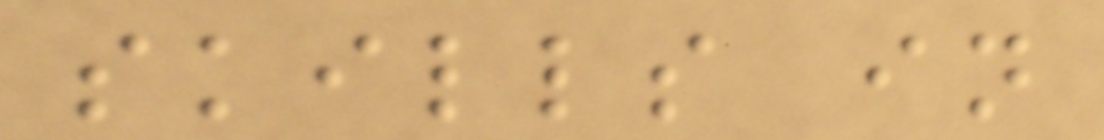skills in
